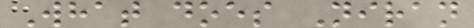What does Niran
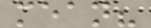mean?
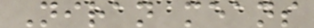Niran means
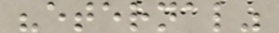"eternal"
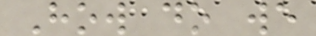How do we
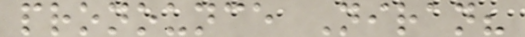pronounce Niran?
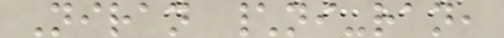Niran \ni-ran,
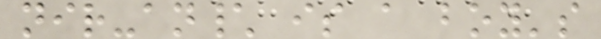nir-an\ is a boy's
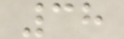38
